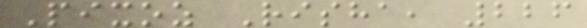Pixoz Risha, 226
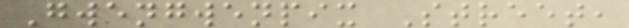Gwengwenpix Street,
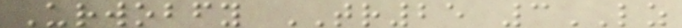Urwobfy TR25 3LZ
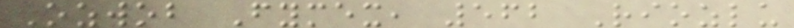Ozwob Fymex, 562 Riozlu
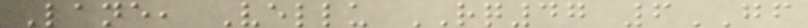Lane, Vellu RQ47 6GF
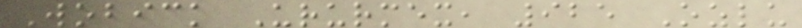Wobick Ururmex, 925 Ozlu
